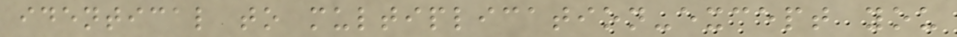identical to multiplication-except you
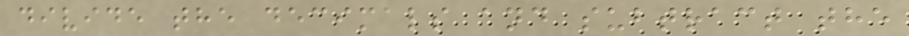divide the decimals and subtract the
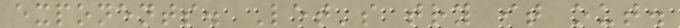exponents. Let's try it out.
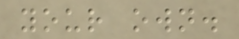your own.
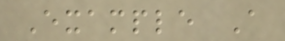Example A
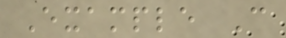Example C
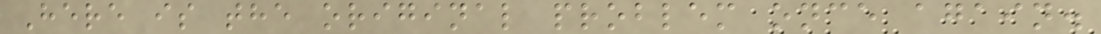Here is the original problem once again.
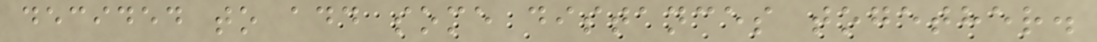decided to add some distances together.
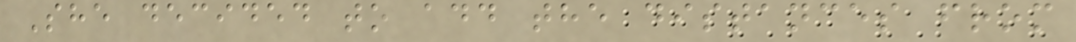She decided to add the distances from
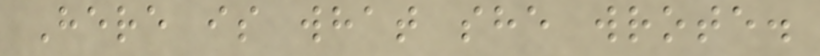Here is what she wrote.
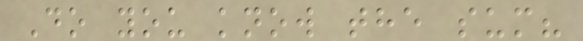Do you know the sum?
